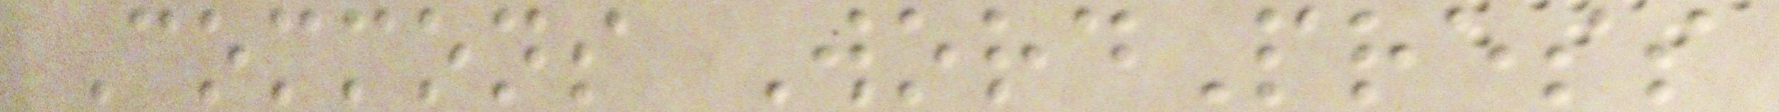Commons WordPress
